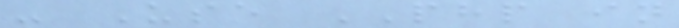- Use PHP in
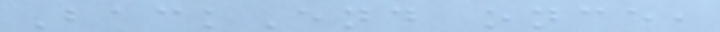BackEnd once,
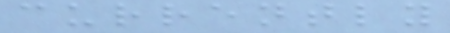currently
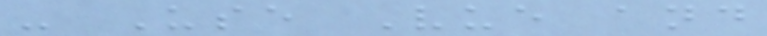- Use Vue and
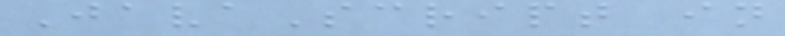JavaScript in
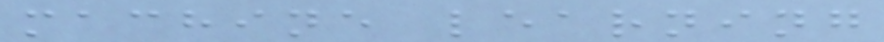machine learning
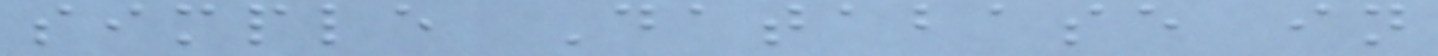simple Database in
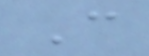C
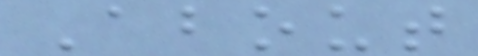About
